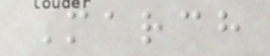March
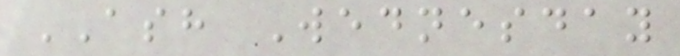ASH Wednesday
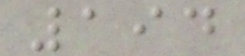194
